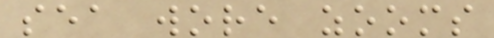sea wore zooms
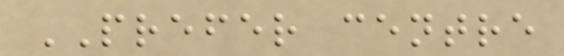PREFER centre
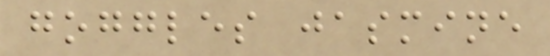goggles jasmine
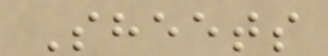Sheets
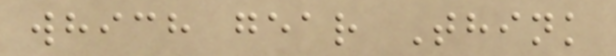which gear Think
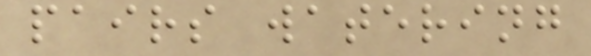pairs watering
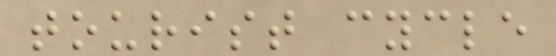tourist cycle
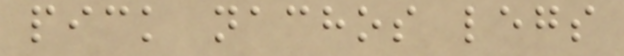pick nachos legs
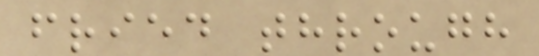fried through
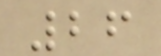26
